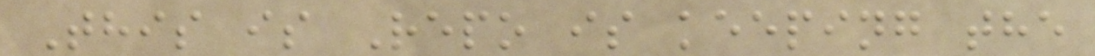This is Repo is keeping the
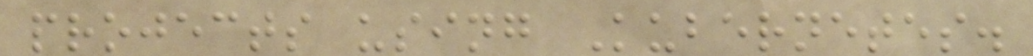projects using Kubernetes.
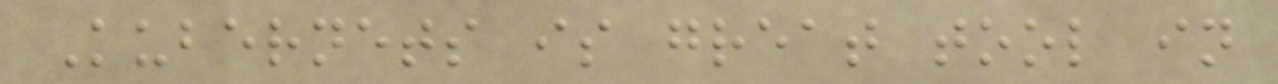Kubernets is great tool in
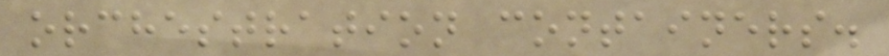orchestration containers.
